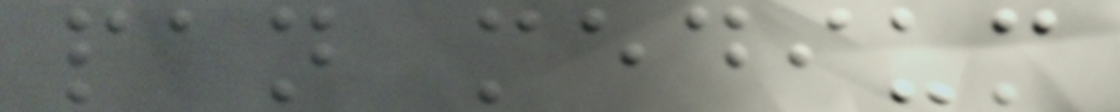pan medium
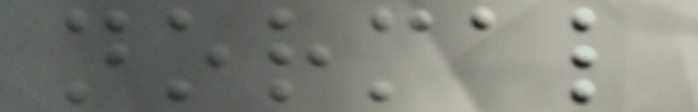normal
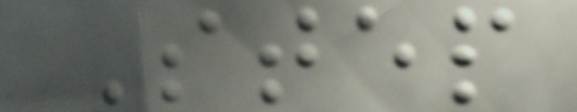Step
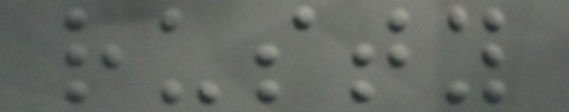rusty
